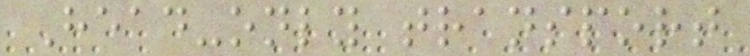Head-only transport
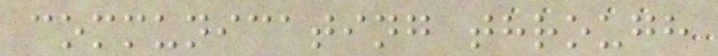communicating through
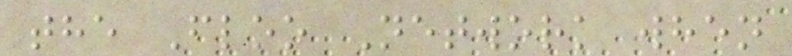the Floo Network when
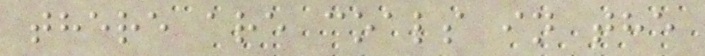there are coals in the
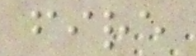fire
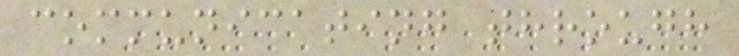communicating through
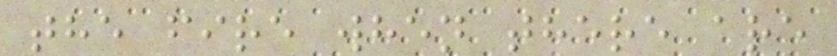the fire when there are
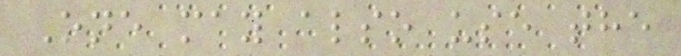One may also use the
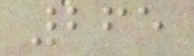265
